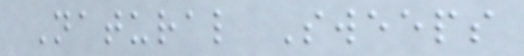Natural Sweeps
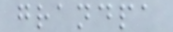grandpa
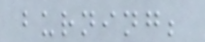burning;
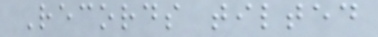Records tilted
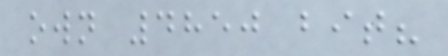own 4850 bit?
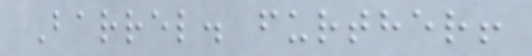Barrel. further!
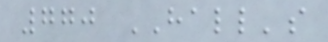770 HALL's
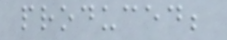produced;
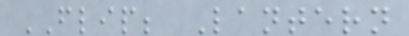FLIP; Lantern
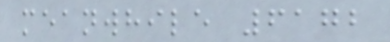meanwhile 6172
